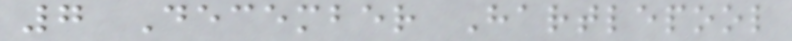7 December Hartlepool
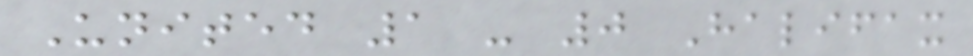United 1 - 0 Halifax
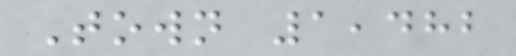Town 1,482
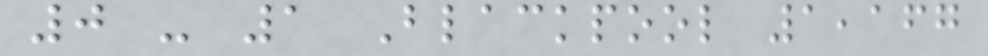0 - 1 Blackpool 1,167
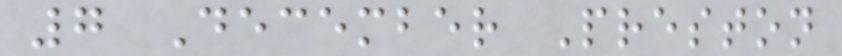7 December Preston
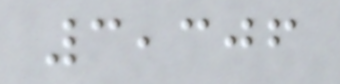3,306
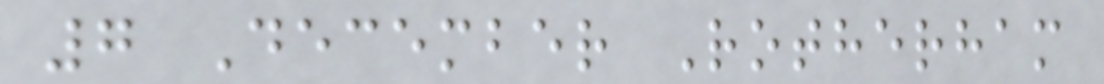7 December Rotherham
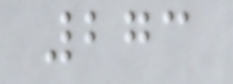273
